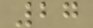27
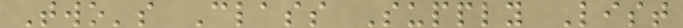Two's Class Supply List
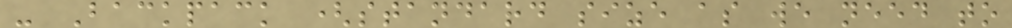- Backpack (standard size as we need to
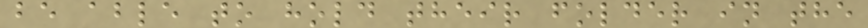be able to hold their folder in the
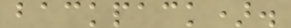backpack).
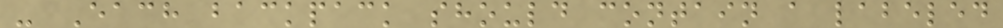- Each backpack should contain a labeled
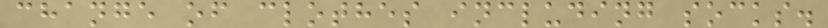change of clothes including socks.
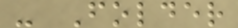- Folder
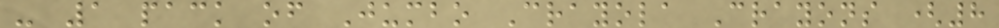- 1 pack of Jumbo Crayola Crayons (8
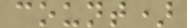count)
